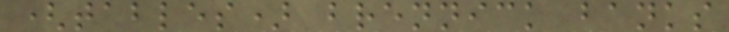(tables) brennick banks
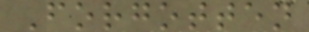Forgotten
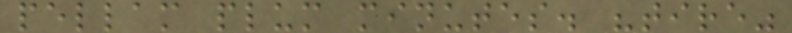pellam plum minutes. "tire"
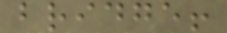bridge!
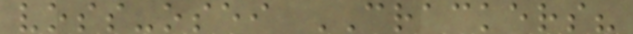voss-osei CRACKERS?
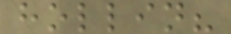hollin?
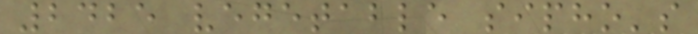2425 vegetable sipho's
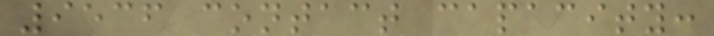9536 contact capacity:
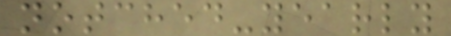notched-yearly
